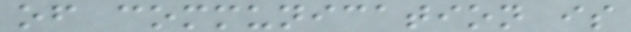of communication is
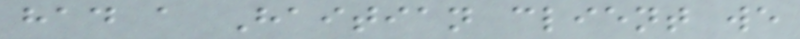had a Haitian client we
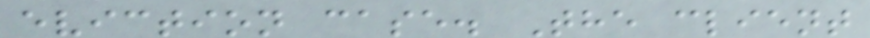eviction case. The client
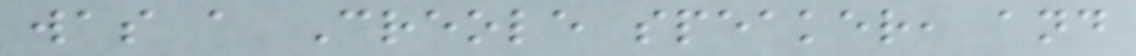was a Creole speaker, and
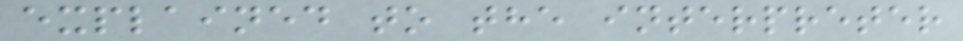explained to the interpreter
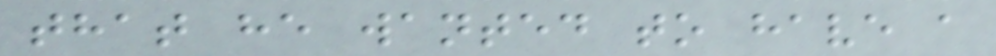that he wanted to have a
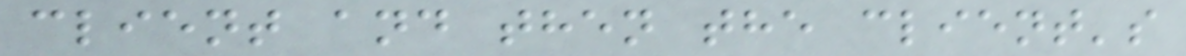client and then the client's
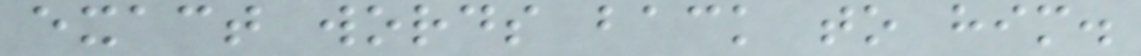exact words back to him.
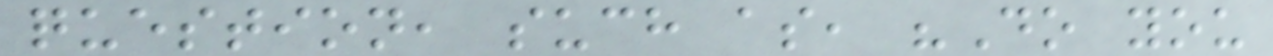question, such as, "Do you
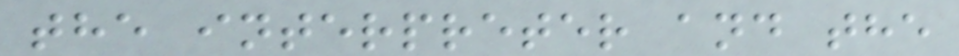the interpreter and the
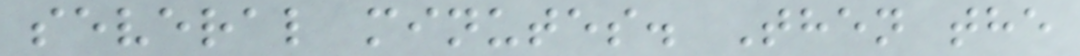several minutes. Then the
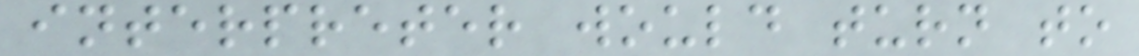interpreter would turn to
